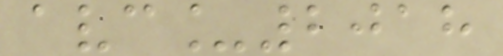avc_2018
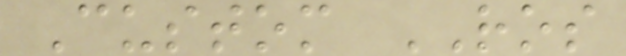Custom ROS
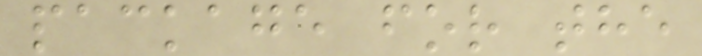package for the
